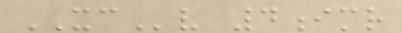XCv 4imr
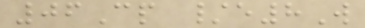06Cp /e8W
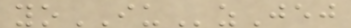yoIUzJej
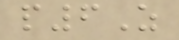p6Z
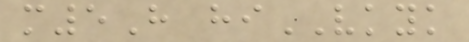m5H hiVKYK
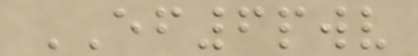EF6pwv
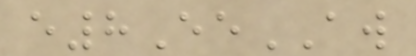e8EeAW
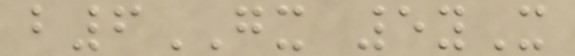b6GX 5yX
